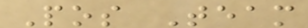Pos Team
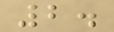2.
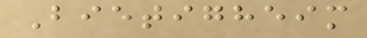Bietigheim
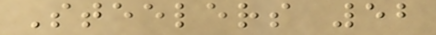Steelers 52
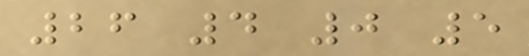26 4 0 5
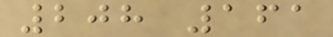208 161
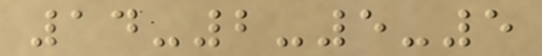14-2-5-5
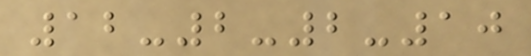12-2-2-10
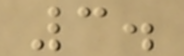3.
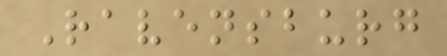Ravensburg
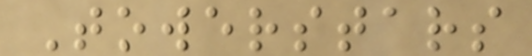Towerstars
